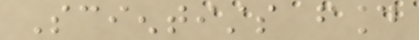Scientists found
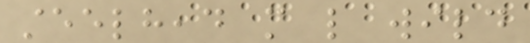steelhead more like wild
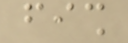fish
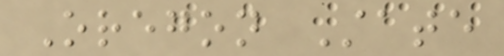Oregon State
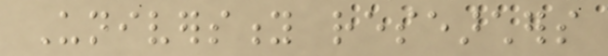University researchers
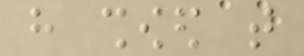have showed that
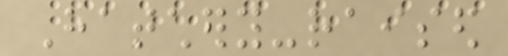Hatchery-raised
